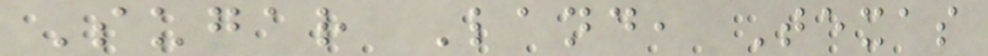Sugar Land, Texas
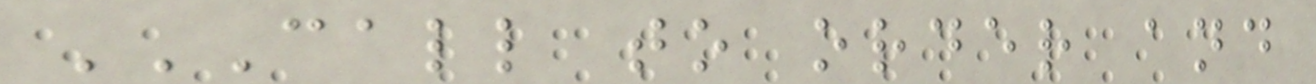CALL TO ORDER AND
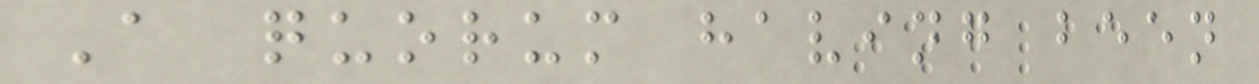A quorum having been
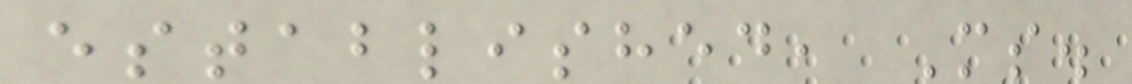established, Ms.
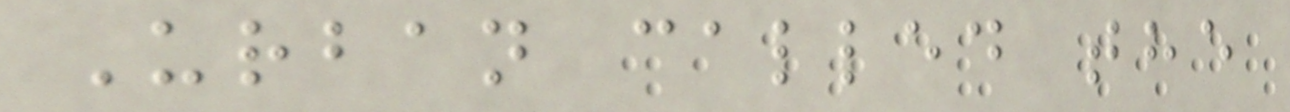Urban called the
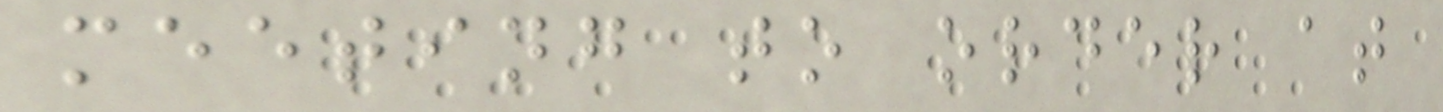meeting to order at
